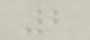2
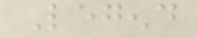Legend
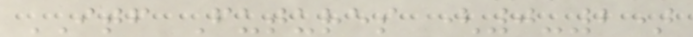ITF Futures (0-2)
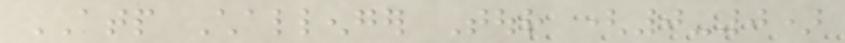ATP Challenger Tour (0-0)
